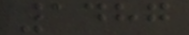1487
